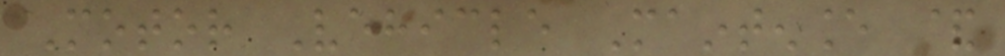Motor Vehicle Maintenance &
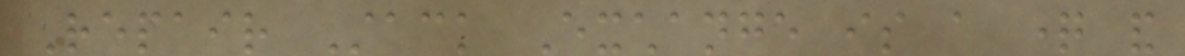Repair Stack Exchange is a question and
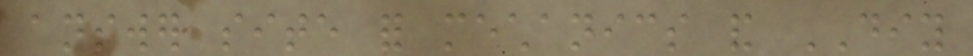answer site for mechanics and DIY
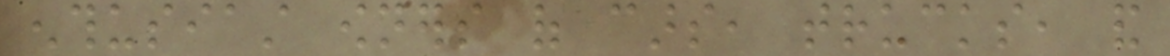enthusiast owners of cars, trucks, and
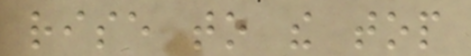rise to the top
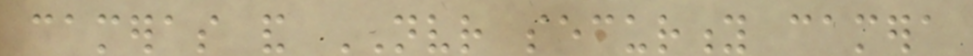cameras and NVR security camera
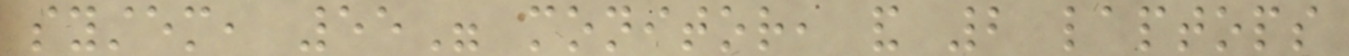system, 55" monitor, and 2 laptops
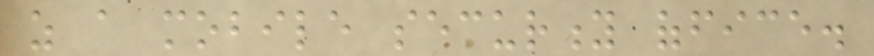as a mobile security office.
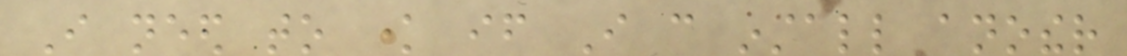I need to know if I can install another
